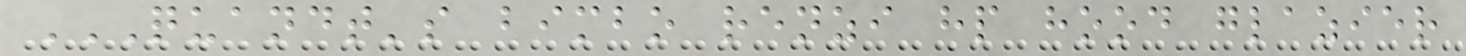QUANDT'S BIMBO RENZI HP HOOD GLAZIER
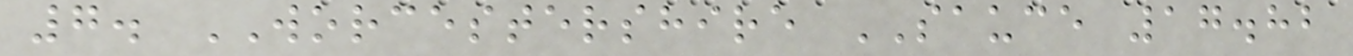7. WORCESTERSHIRE SAUCE 17.82
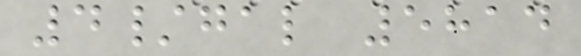4/gal 5814
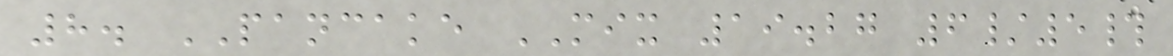8. PANCAKE MIX 19.27 6/5#
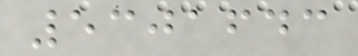5301643
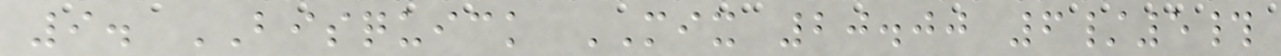9. BISQUICK MIX 20.00 6/5#
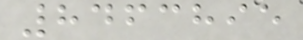8463895
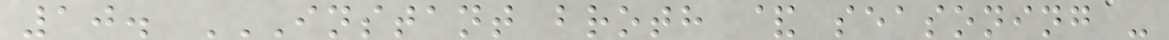10. INSTANT BROTH & SEASONING -
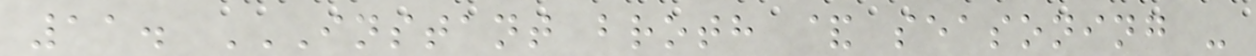11. INSTANT BROTH & SEASONING -
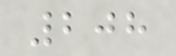208
